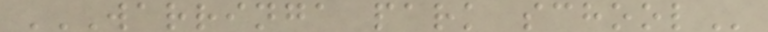WARRINGA PARK SCHOOL
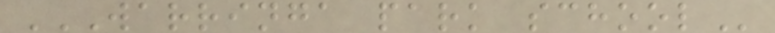WARRINGA PARK SCHOOL
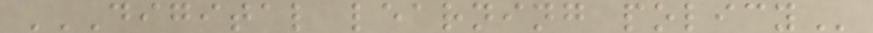DIGITAL LEARNING POLICY
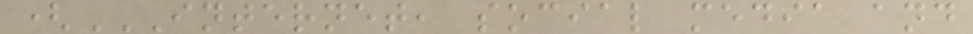(INTERNET, SOCIAL MEDIA AND
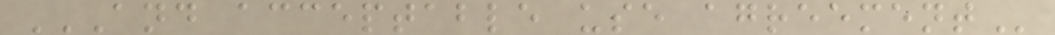AND ACCEPTABLE USE AGREEMENT
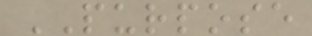PURPOSE
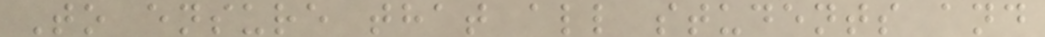To ensure that all students and
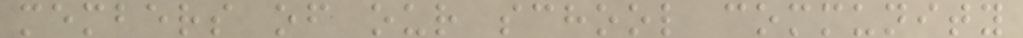members of our school community
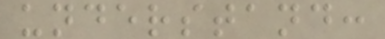understand:
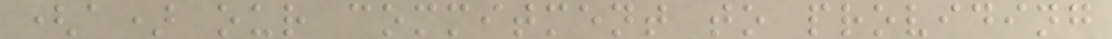(a) our commitment to providing
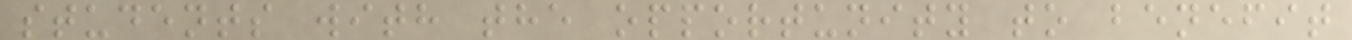students with the opportunity to benefit
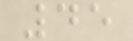45
